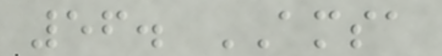56. AMSA
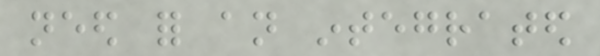need for an integrated
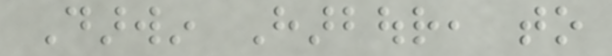Darwin Harbour, to
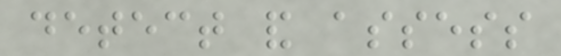detect and assess
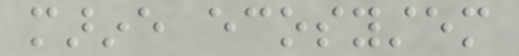marine ecosystem
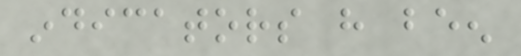indicators have been
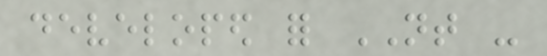developed for NT -
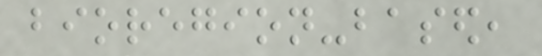bioregion-based,
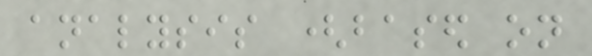analysis (based on
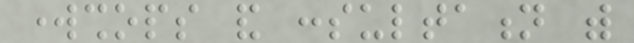workshops and consultation with
